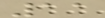11
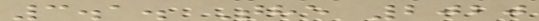3.1. The 2020
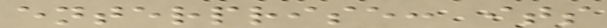enterprise: its
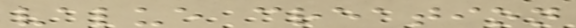value creation
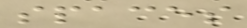spaces
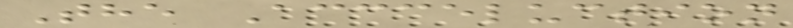The Accceluction
